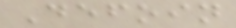Defoin
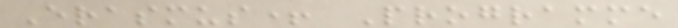Erasmus+ Programme
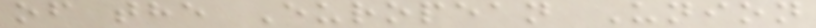of the European Union
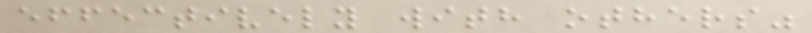effectively with others"
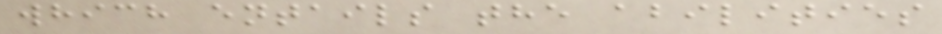which entails the abilities
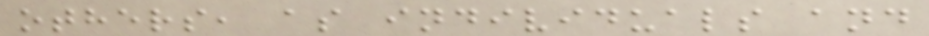others, as individuals and
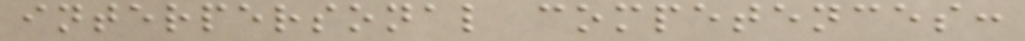interpersonal competences:
